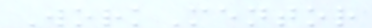WorkMentor
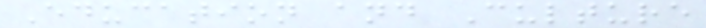Education and Culture
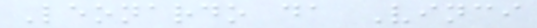Leonardo da Vinci
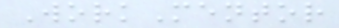WorkMentor
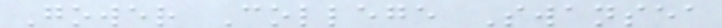Gower College Swansea
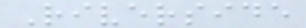Riverside
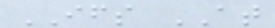IFS AT
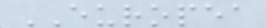EUROPEA
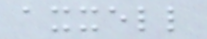axxell
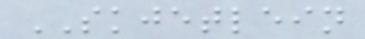SKJETLEIN
